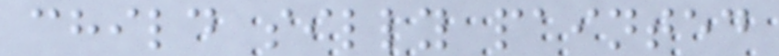child silly painted
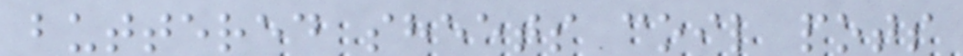buttered sheets coil pots
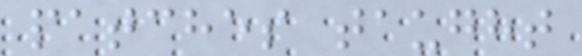patches taught
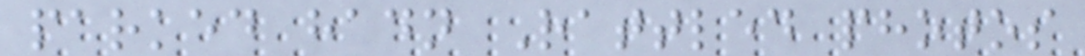parked hadn Rattled photos
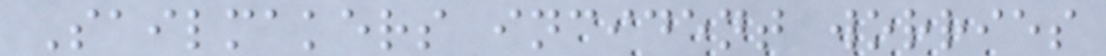Sailmakers incident worries
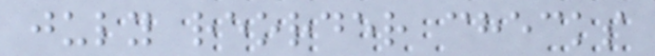july reorder checks
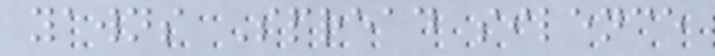yawns Spread silence
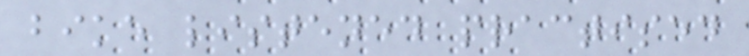bike listened practised
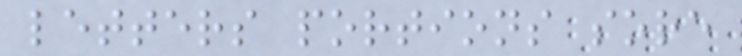letters portions sore
